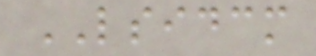LSIDCM
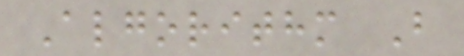Algorithm B
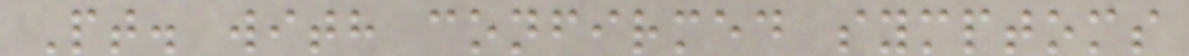Pt. with confirmed symptoms
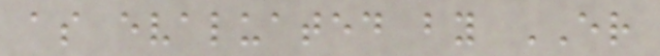as evaluated by ER
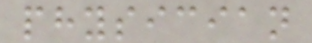physician
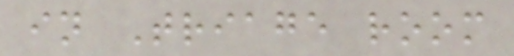in Triage room
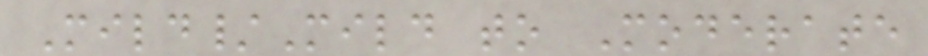Mild/Mild to Moderate
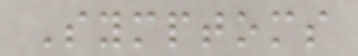Symptoms
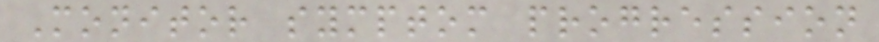Monitor symptom progression
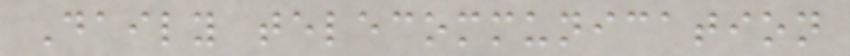Daily telecommunication
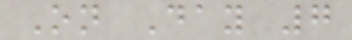On Day 7
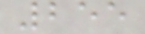255
